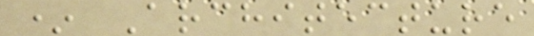* Architecture
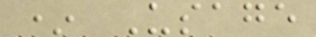* Usage
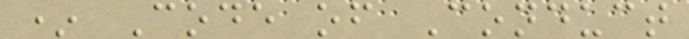* Code of Conduct
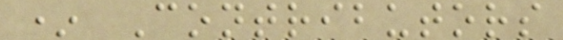* Contributors
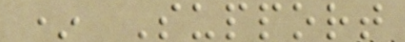* Support
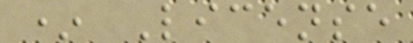* License
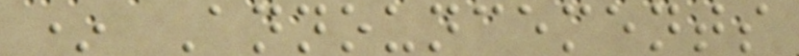* Announcements
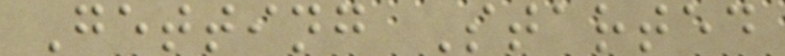Getting Started
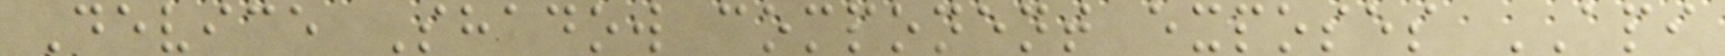Device Shadow component exposes API
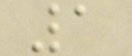1
